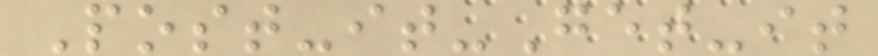Post-it-Get-it
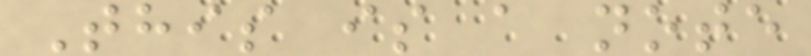This is a note
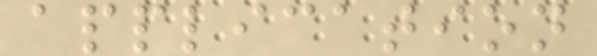application
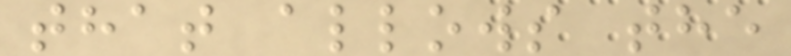that allows the
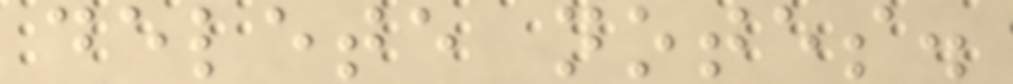delete notes.
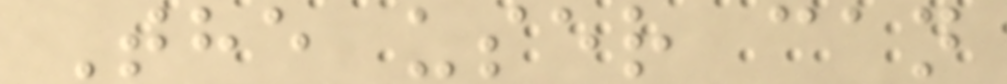The user can
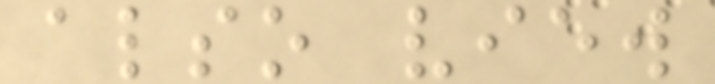also view
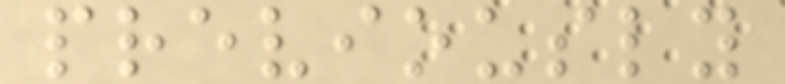previously
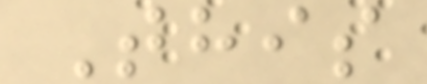This
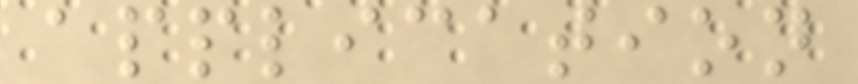application
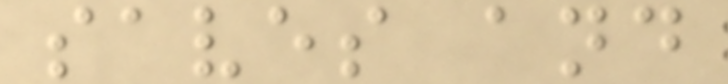saves and
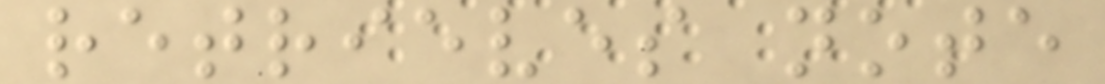retrieves note
